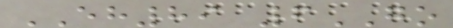EH89 6GO
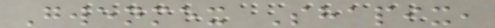Gwenmex Shapix,
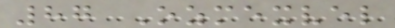87 Ozmexvel
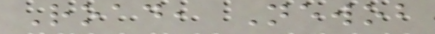Road, Newob
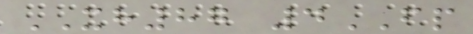XH87 4FP
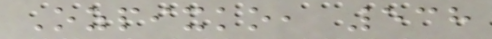Ozpixko, 538
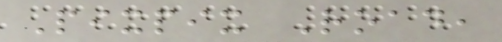Pixpix Road,
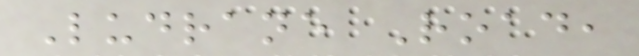Ludrane Road,
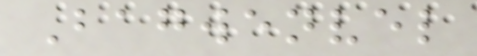Bagwenvel
